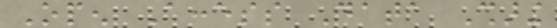Open Access Data Sharing
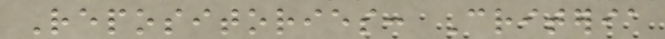Repositories: Criteria
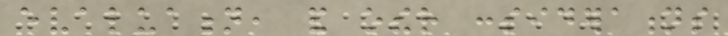evaluation, and other considerations
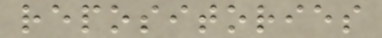repositories
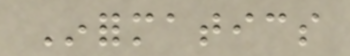Informatics
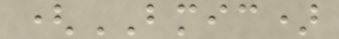(BMIC)
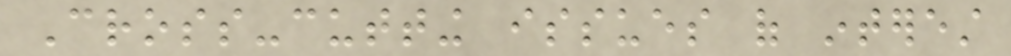Cross-cutting issues of interest
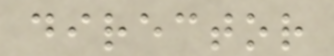director
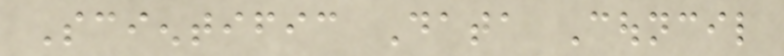Scientific Data Council
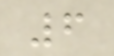6
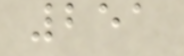251
